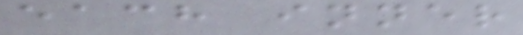each inner
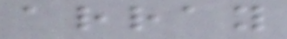array
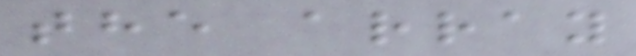the array
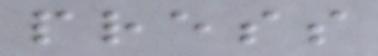press
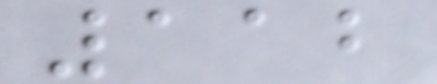112
